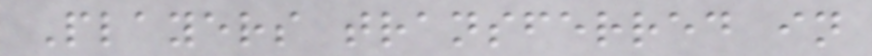Players transferred in
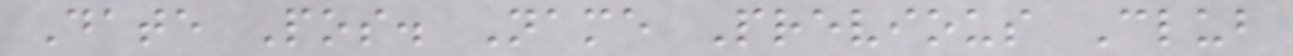Date Pos. Name Previous Club
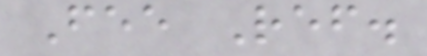Fee Ref.
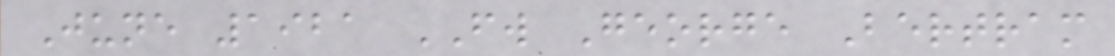June 1921 FW George Bertram
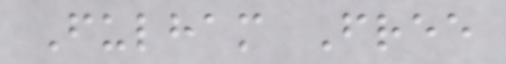Fulham Free
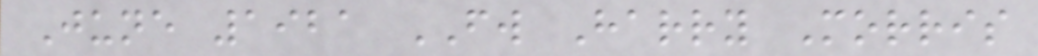June 1921 FW Harry Morris
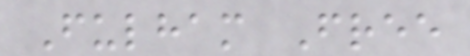Fulham Free
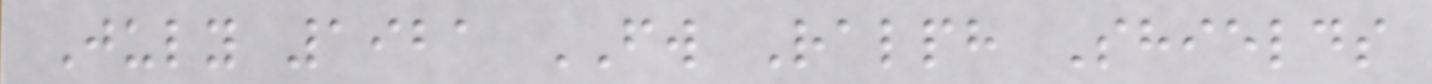July 1921 FW Ralph Shields
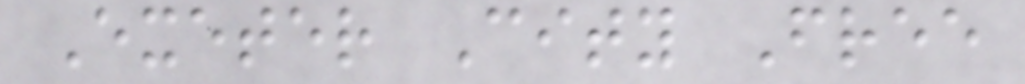Exeter City Free
